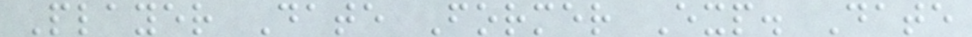Player Date Former Exp. Date
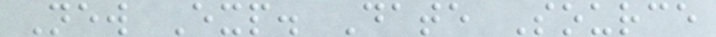New Exp. Date Source
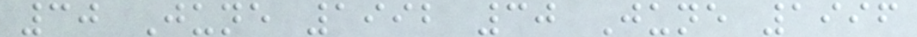30 June 1992 30 June 1996
